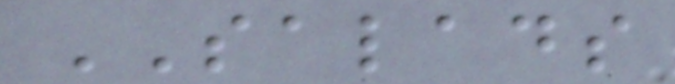SALADS
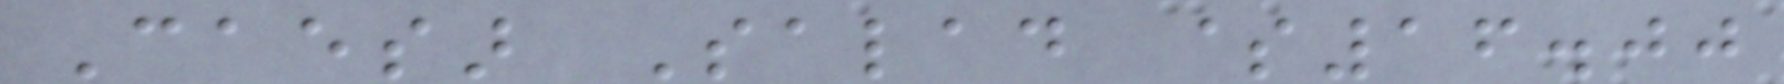Caesar Salad $16.00
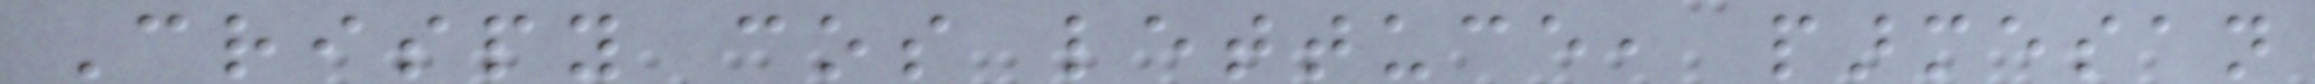Crispy cos lettuce, parmesan
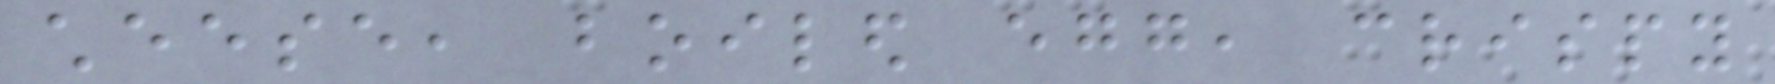cheese, boiled egg, crispy
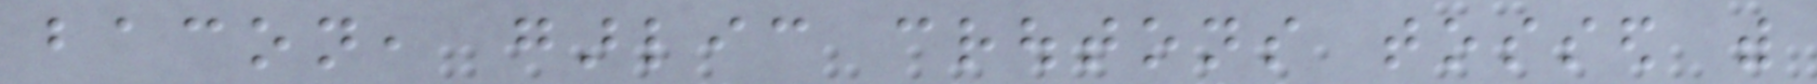bacon, garlic croutons tossed with
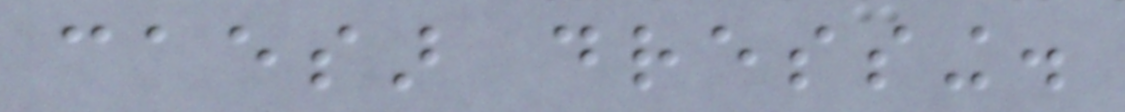caesar dressing.
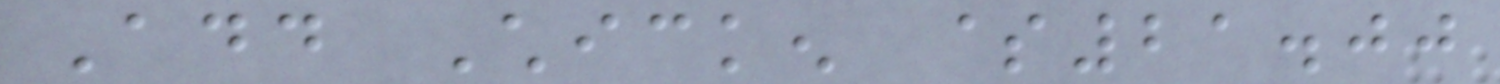Add Chicken $21.00
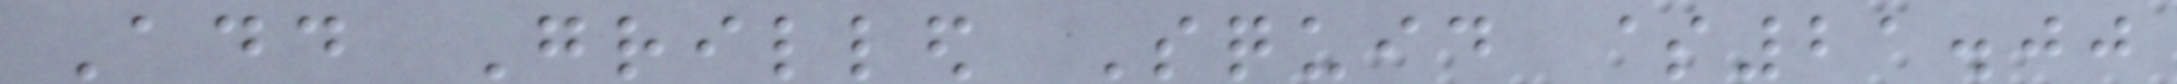Add Grilled Squid $21.00
